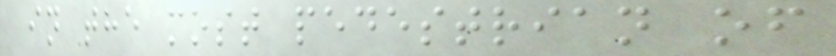in the most pedestrian of
